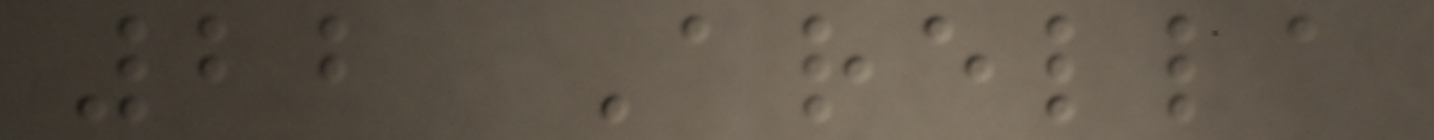22 Arella
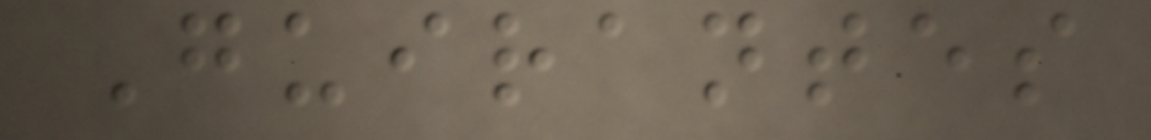Guirantes
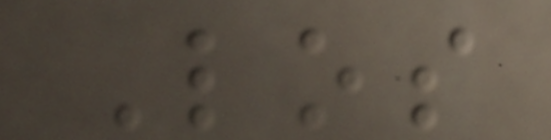Los
